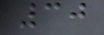30
